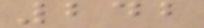242
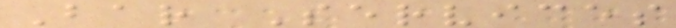Bar Services
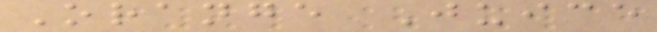Orange Juice
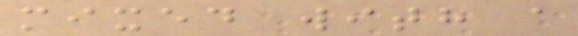mixed with a
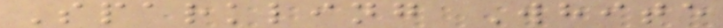Sparkling White
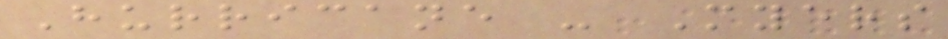Hurricane - Myers
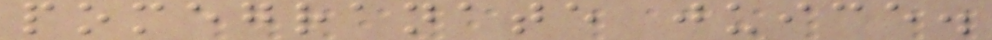pomegranate juice.
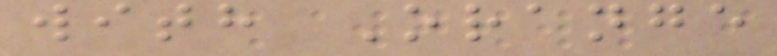with Orange
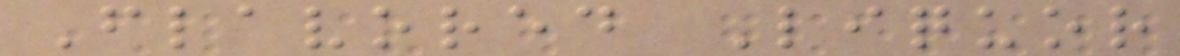Flavored Liquor
